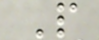P
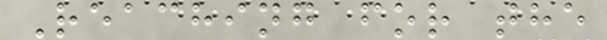Reaching for the
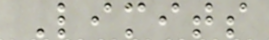Limits
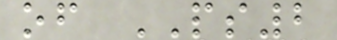of PS2
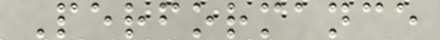Performance
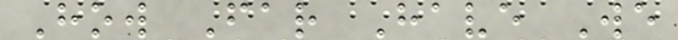How Far Have We
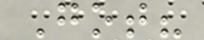Got?
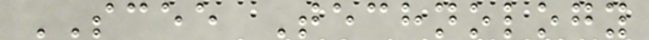SCEE Technology
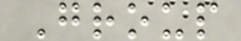Group
